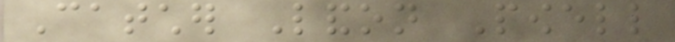Catcher Landon Powell
